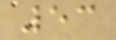53
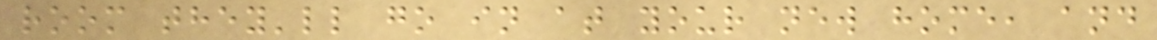room they'll go in at your new home, and
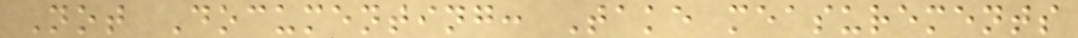Not Documenting: Take measurements
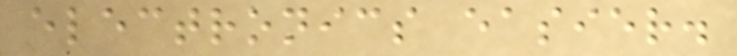electronics easier.
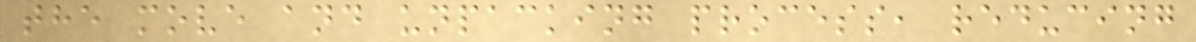the move and unpacking process, reducing
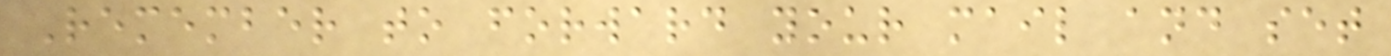Remember to forward your mail and set
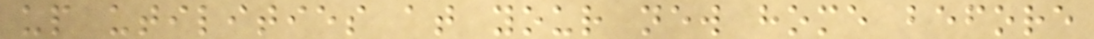up utilities at your new home before
